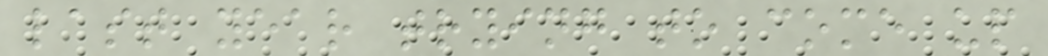last year trying to come up
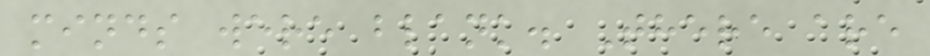minds were blank. There are
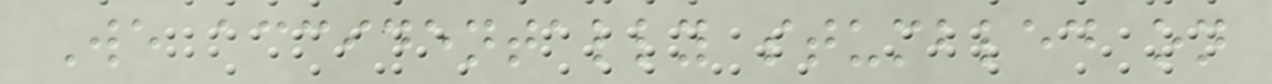We accidentally stumbled on
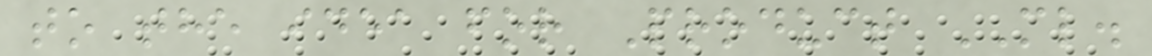to the idea for Product ML.
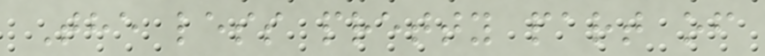The less pretty part of
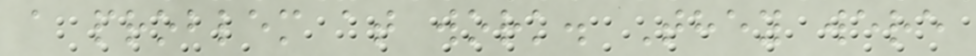a problem at work. They were
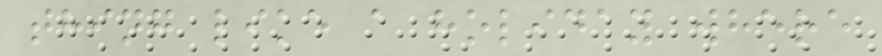thing like a holiday where
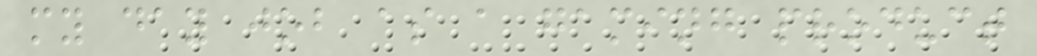my day job as a gaming product
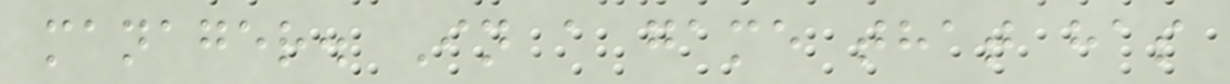manager. In a game that has
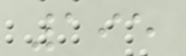195
